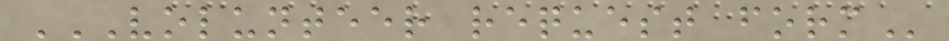VOLUNTEER REQUEST FORM
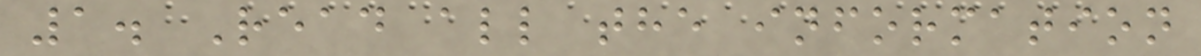1. Read all the information
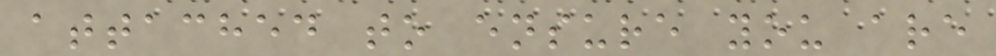attached to ensure you are
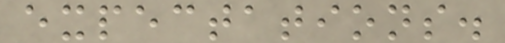expectations.
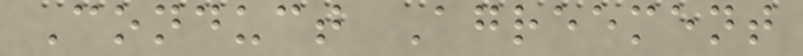Conduct Agreement
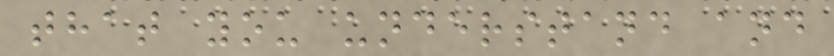that you understand and
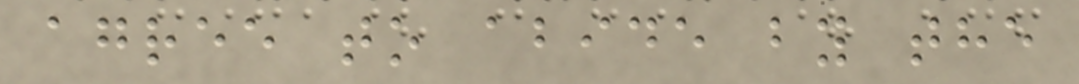agree to abide by the
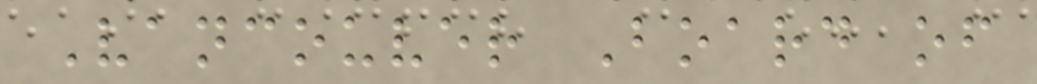Vancouver Board of
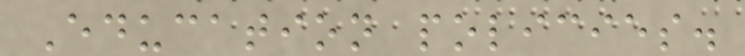Education policies.
